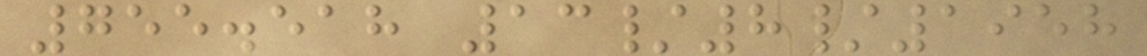755.518 13/8/1958
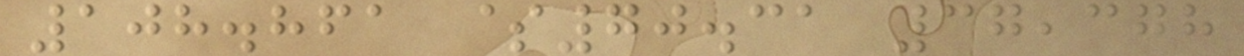108.861 $70.31 37,378
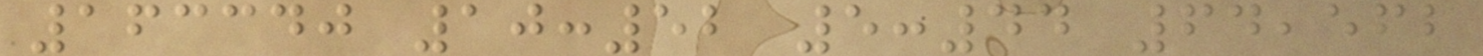163340 10:52 5:44 64,562
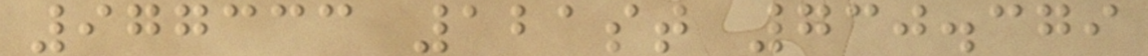977333 121st 730.379
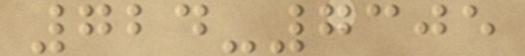724-7305
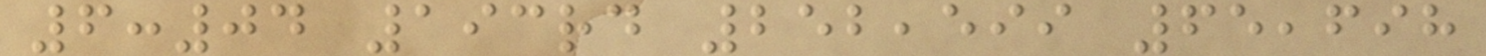6:04 193rd 252,599 65,698
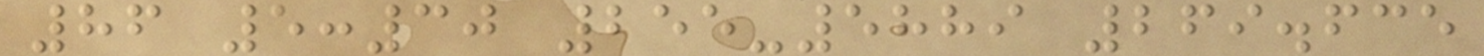86 5:30 255-5889 269.635
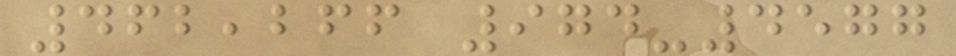462,266 974-4577
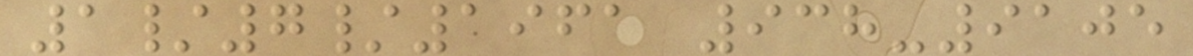1/7/1961 938-9105
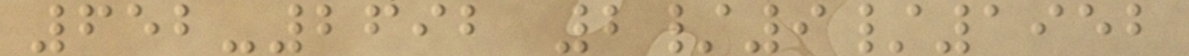652-2692 2/9/1952
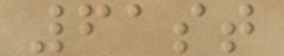61st
